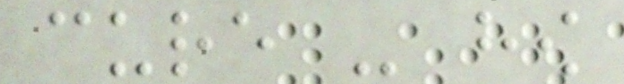cure - how
